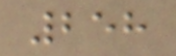258
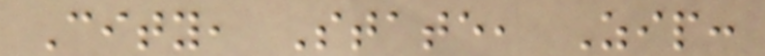City, State, Zip:
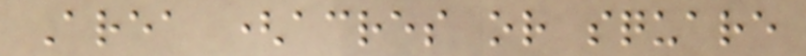Area (acres or square
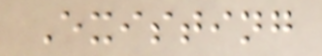Existing
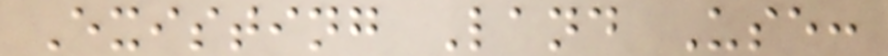Existing Land Use:
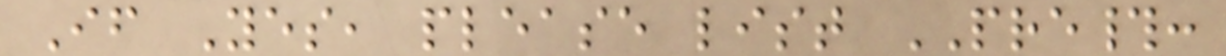If Yes, please list PRE#:
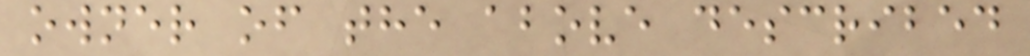owner of the above described
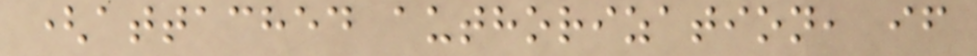(attached authorization, if
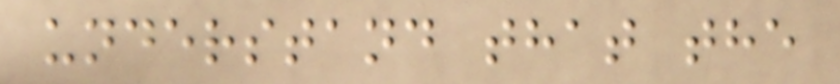understand that the
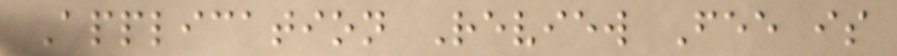Application Review Fee is
